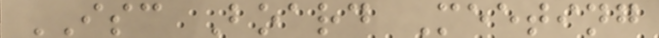ISC Board Meeting
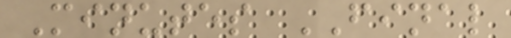Minutes FINAL
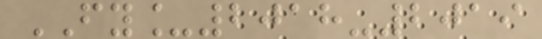FY_2018-2019
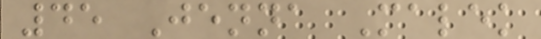45 Jenna Malek
